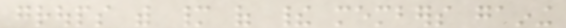groups with many of their members gaining
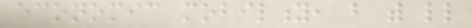economic mobility, but with little
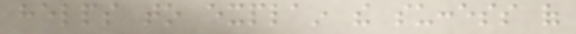helps to explain the success of
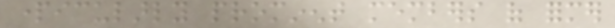particularly prominent members of former
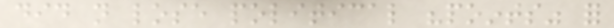did not lose political "points" for
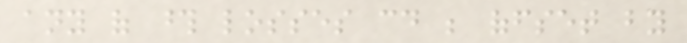any of those losses could be offset by
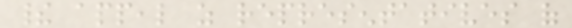their appeal as representatives of
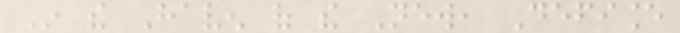In the Haven of the New, Defiance
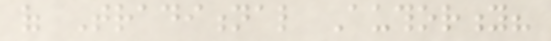of Traditional Authority?
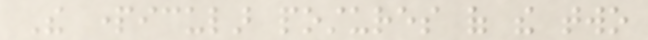The particular postures of the two
